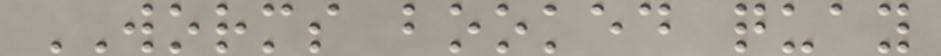WORMS booked quay
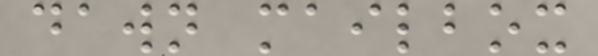dawn mailbox
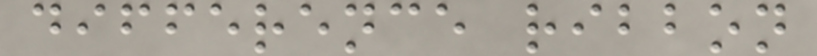difference ribbon
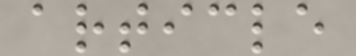article
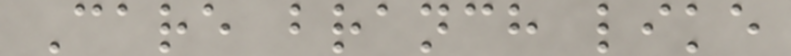Care branch like
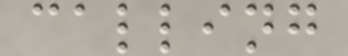calling
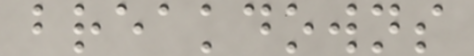breakdowns
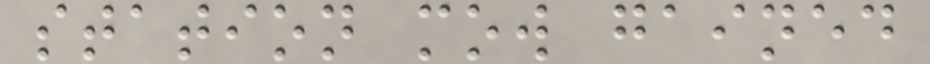station mow gained
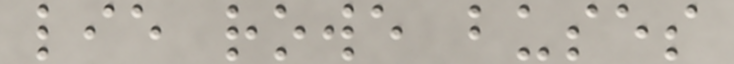lie rowe buses
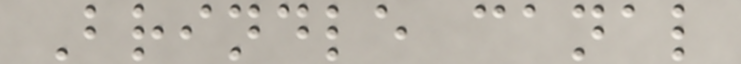Brindle canal
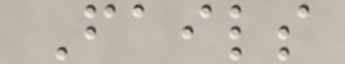Fails
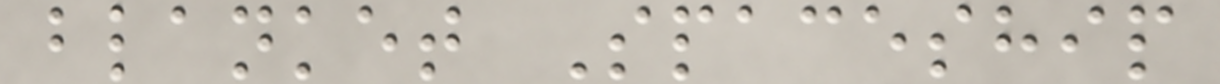blanket Spaceship
